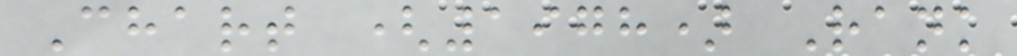Chart (1978) Rank
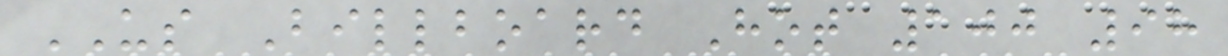US Billboard Hot 100 98
